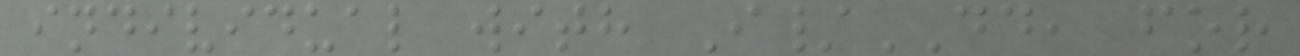individual with I/DD, for
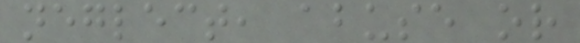neglect, abuse or
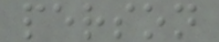person
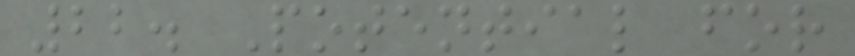22. Potential for
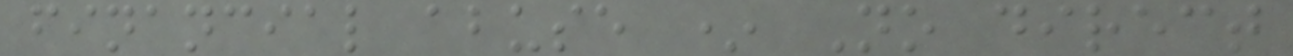financial abuse * No direct
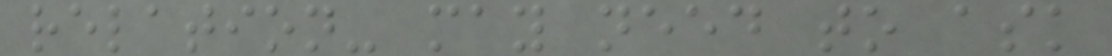relation- may need to ask
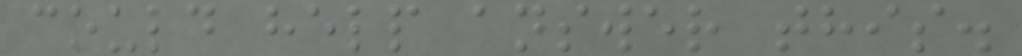could help answer this.
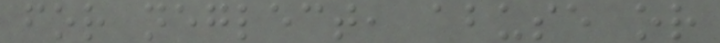for neglect, abuse or
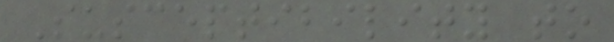Susceptibility to
